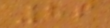86
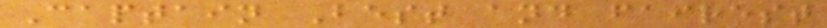Captain Best and fairest
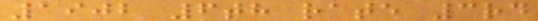1902 6th rate 3rd
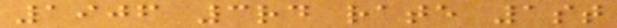1906 3rd rate 1st
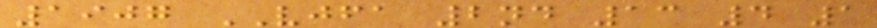1907 VJFA 2nd 13 4 1
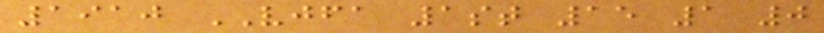1910 VJFA 1st 15 1 0
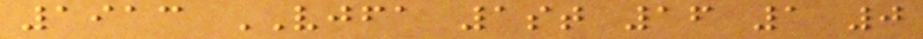1913 VJFA 1st 16 1 0
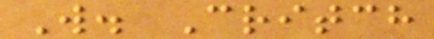W. Critch
